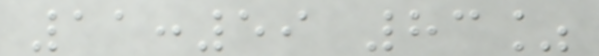11:59 83%
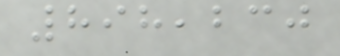898,230
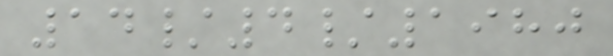14/4/1980
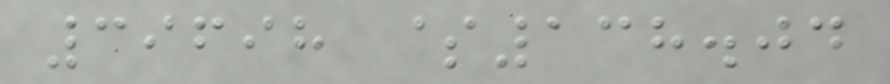39698 $138.04
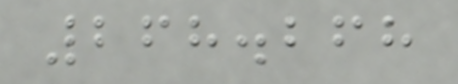268.268
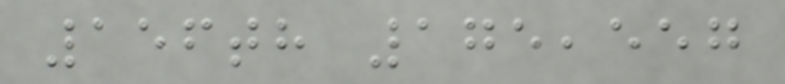156th 175,557
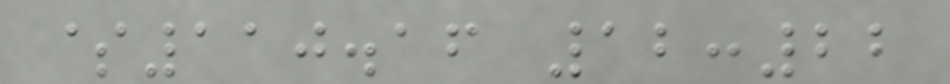$110.16 12:22
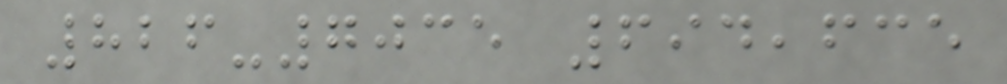826-7035 694,635
